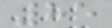85
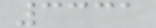3331
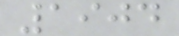1904
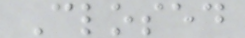Closed
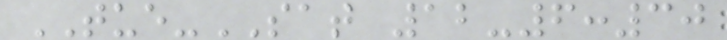TUE-SAT 12-6:30
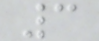3
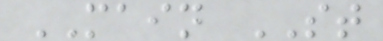MAIN ST
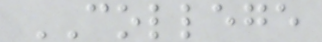COLLEGE
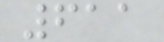611
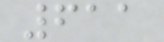611
